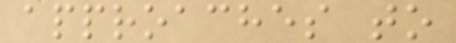approaches to
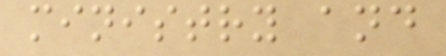ministry and
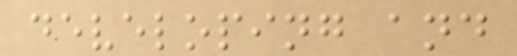developing and
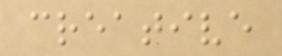creative
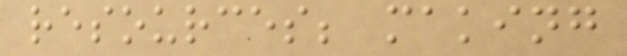resources; making
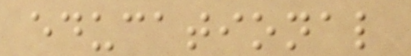educational
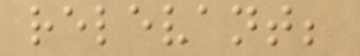relevant;
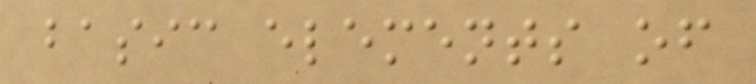basic elements of
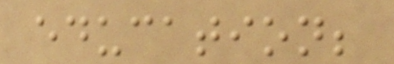education;
